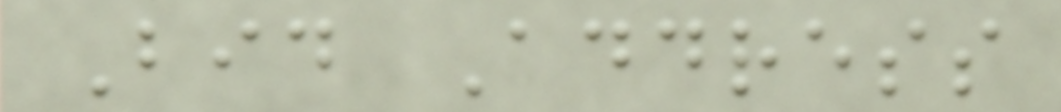Bid Address
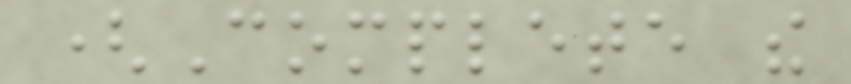(Complete the
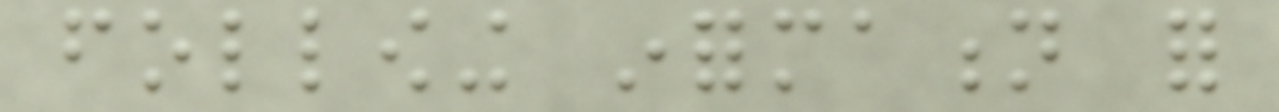following information for
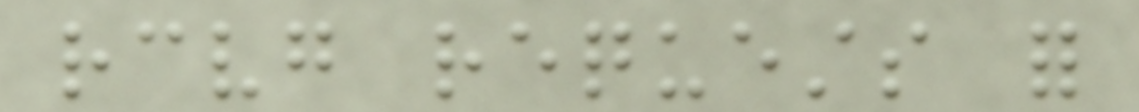receiving requests for
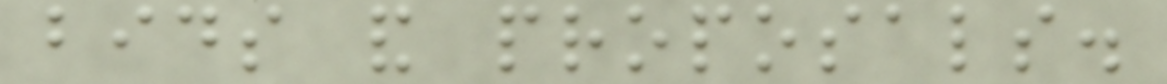bids and proposals.
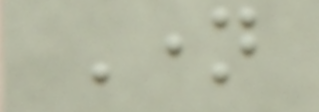Name
